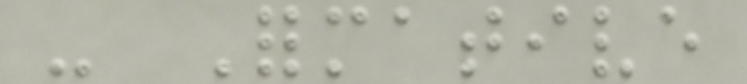- Formative
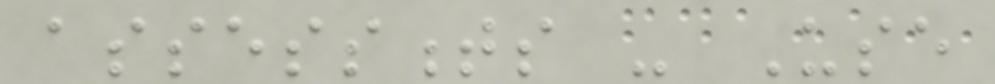assessments - Use
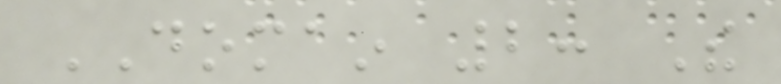DOMAIN 2: The
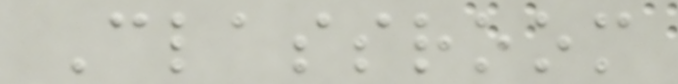Classroom
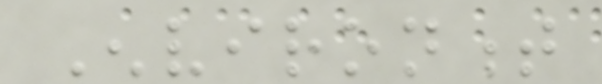Environment
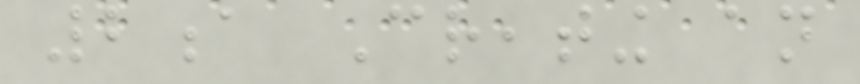2a Creating an
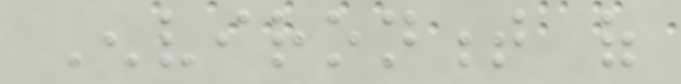Environment of
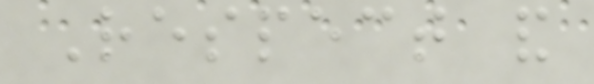Respect and
